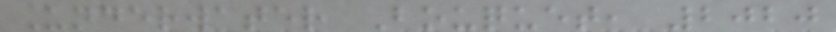Underwater Bouquet, 2020
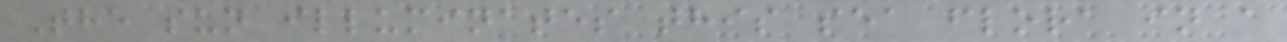The sun illuminates this sea flora in a
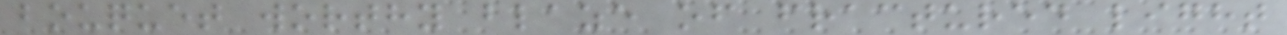bouquet worthy blaze of fractured light
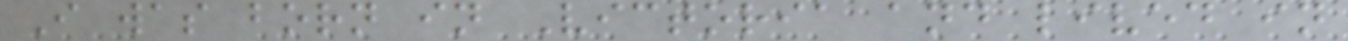I was born in Victoria and lived in
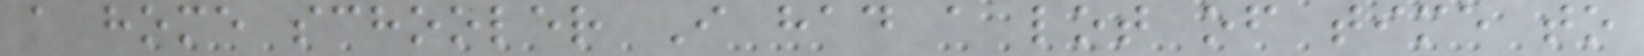a home schooler I had a lot of time to
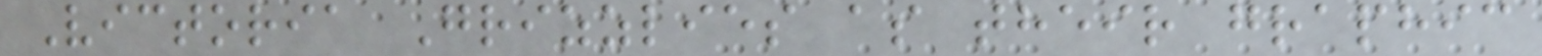Victoria Grizzlies as their graphic
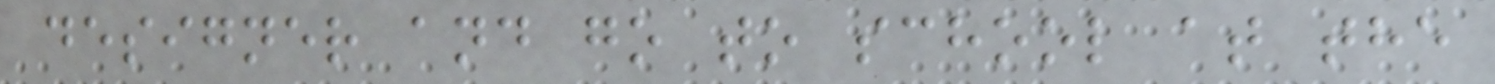designer and go to school at the
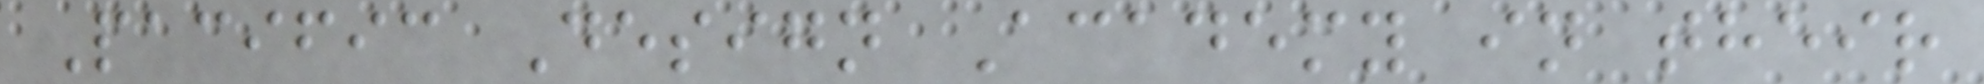Pacific Design Academy in their
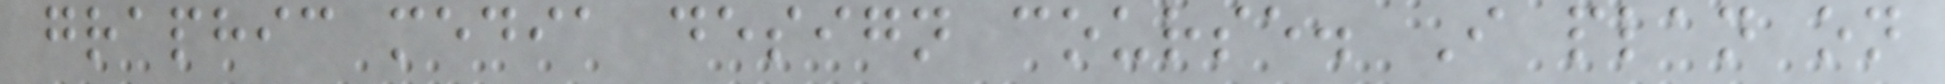graphic media design course. I plan on
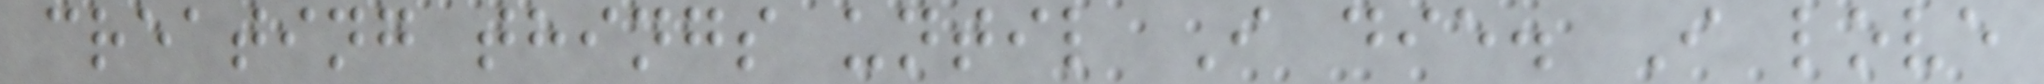creating things until I die. I love
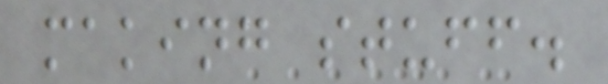making stuff.
